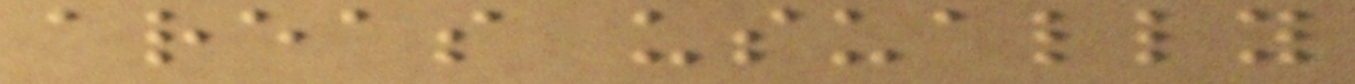areas usually
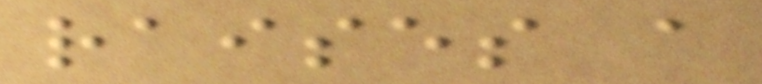raises a
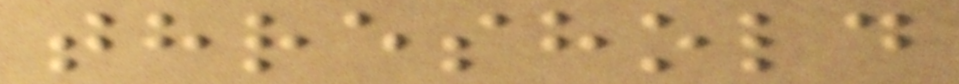threshold
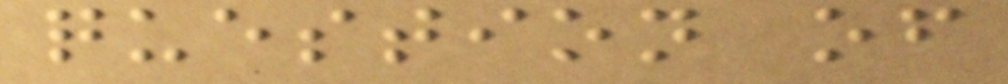question of
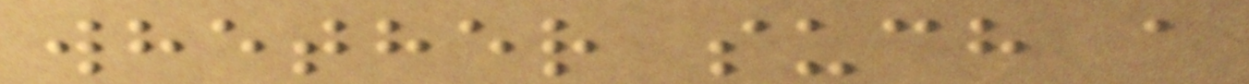whether such a
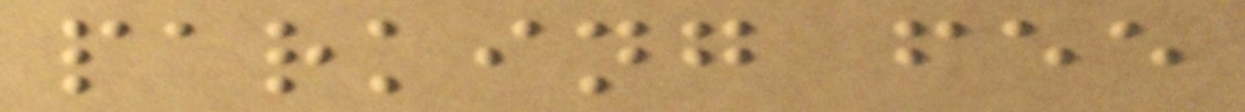parking fee
